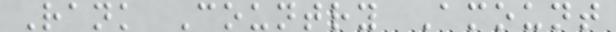Rank Country Amount
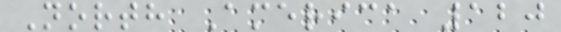North America 120
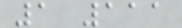1 111
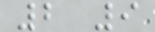2 9
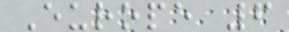Europe 6
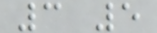3 5
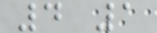4 1
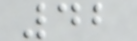42
